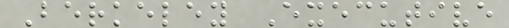Berkeley Executive
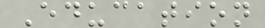Education
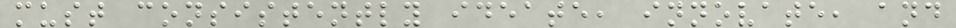must consistently ideate, innovate, and
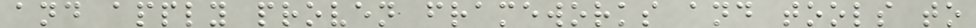and apply proven frameworks and tools to
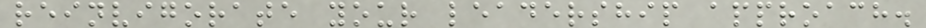reinvigorate your leadership approach.
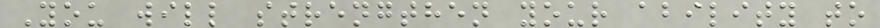You will strengthen your ability to
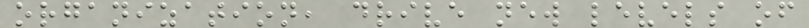organization, drive new levels of
